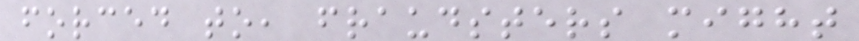forced to, fraudsters might
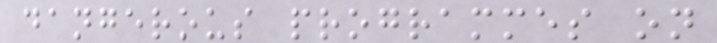dangerous programmes on
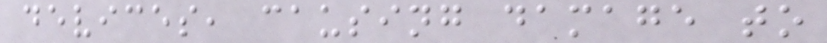devices, causing damage to
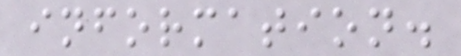information.
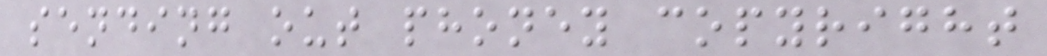sending out phoney copyright
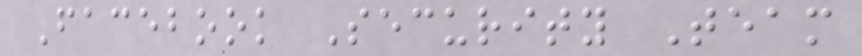Facebook Security Team
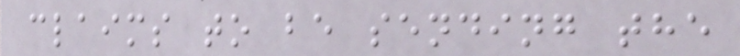claims to be sending the
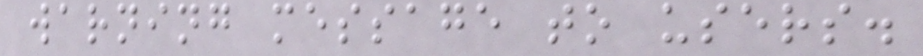warning message to users.
